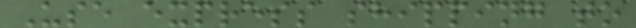Use express shipping to
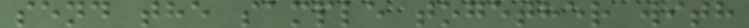send the sample together with
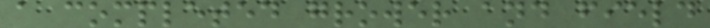a completed grower and field
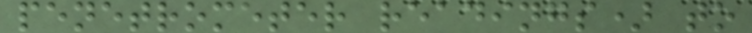penetrometer readings) to
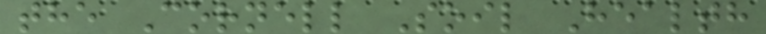the Cornell Soil Health
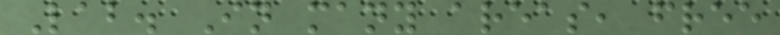Lab. In many areas, free
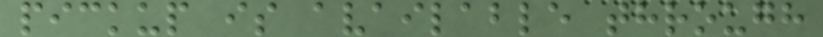pickup is available through
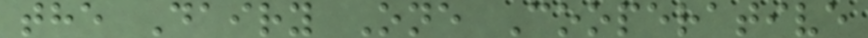the Dairy One Cooperative
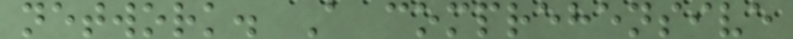network. A comprehensive
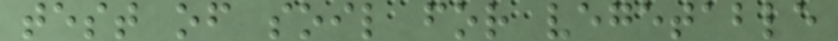test of soil for vegetable
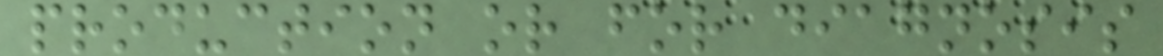production or for diagnosis
